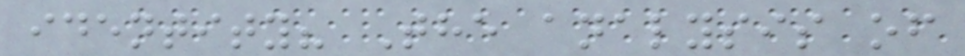identity? The analysis of
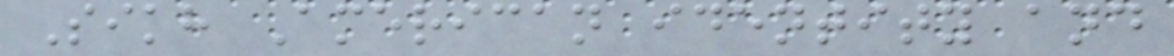Sikh American identity and
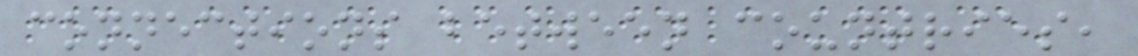connections between countries,
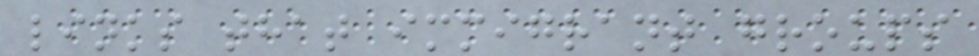links that immigrant groups
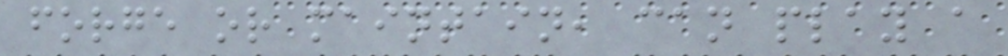forge or maintain, can play a
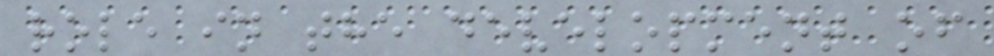role in the development of
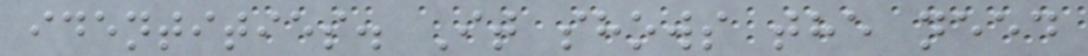identities. It shows the need
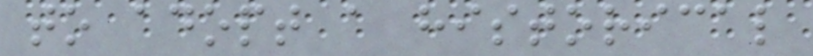to adopt a historical
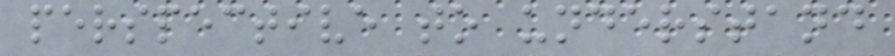perspective to understand
